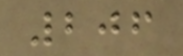206
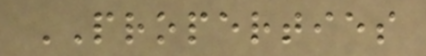PROPERTIES
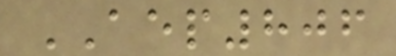AEP806
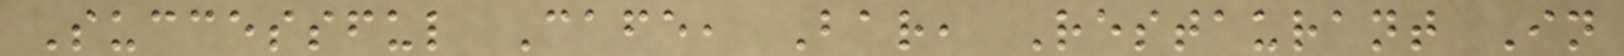Successful Cafe, Bar, Restaurant In
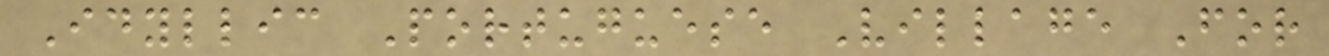Idyllic Portuguese Village For
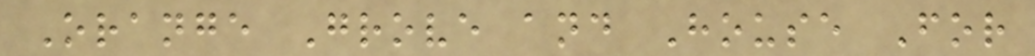Orange Grove and House For
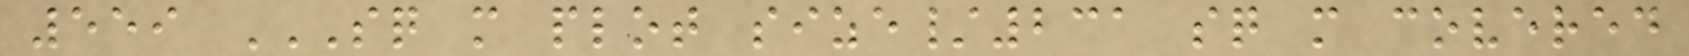559 SQ M PLOT SIZE/231 SQ M COVERED
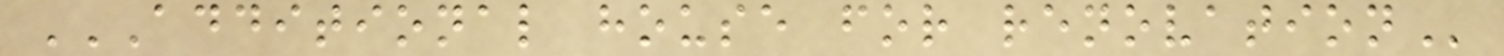ADDITIONAL HOUSE FOR RENOVATION
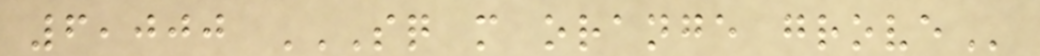6,000 SQ M ORANGE GROVE
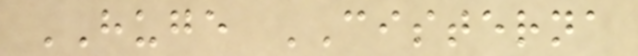HUGE CISTERNA
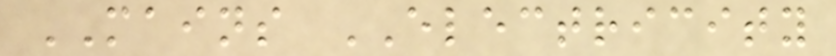MAINS ELECTRICITY
